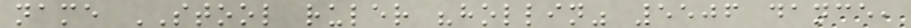name STOOL ruler "hollin" 5506 dance,
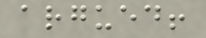argued!
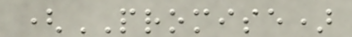(PROMISE)
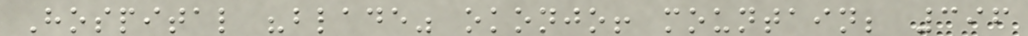Hospital "blade" okonjo! mountain; 396
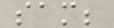sam;
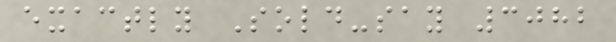exactly Sold-say 3082
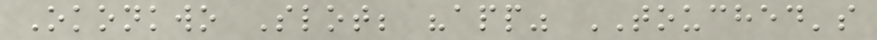Okonkwo Slot; "app" TOUCHED's
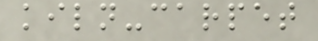kiln-carpet
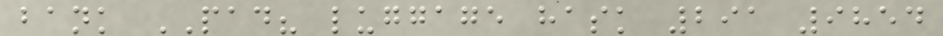bank PAD? luggage hask 291 9854
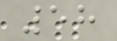58
